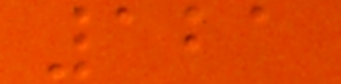121
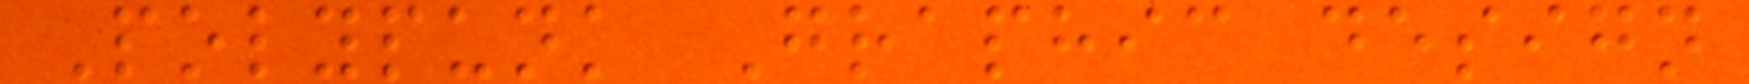Polypunk Graphic design
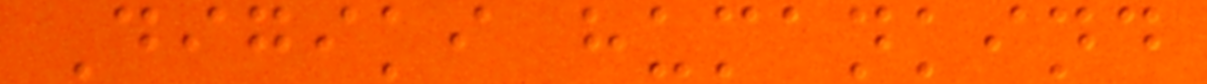Digiki humankind
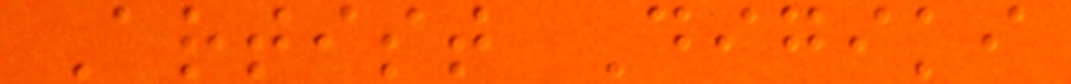Artist Digiki
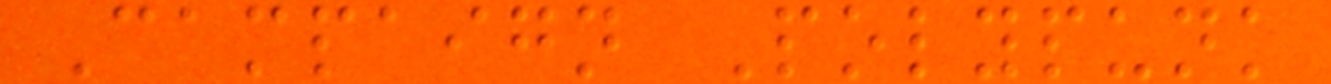Campaign Polypunk
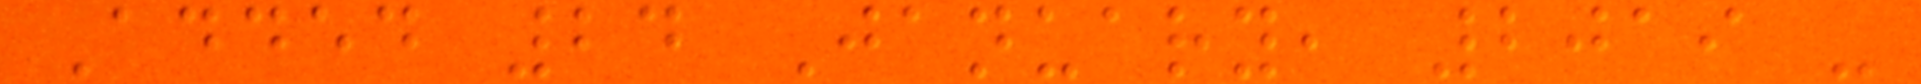Added 24 January, 2019 -
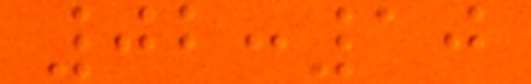02:10
